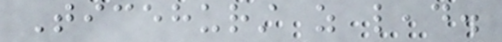Ticehurst as lead.
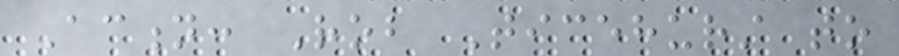Action: Rob Ticehurst to
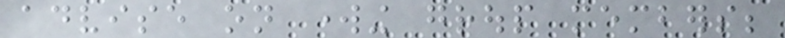advise on working group members;
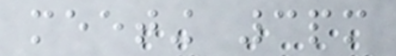meeting 3pm
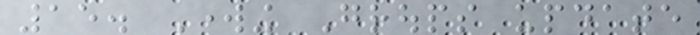15. Working Groups update
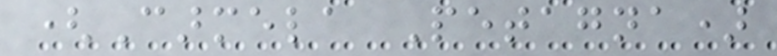(Carmela Petagna)
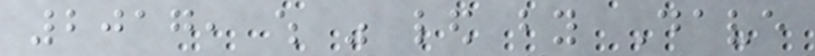2017, which was led by Dave
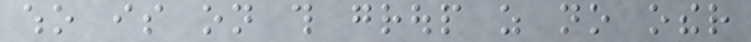who is on this group as no other
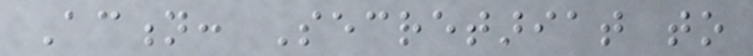Action: Secretariat to
